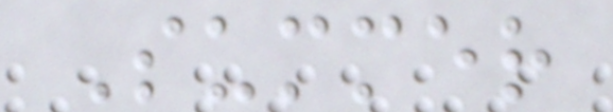Summer
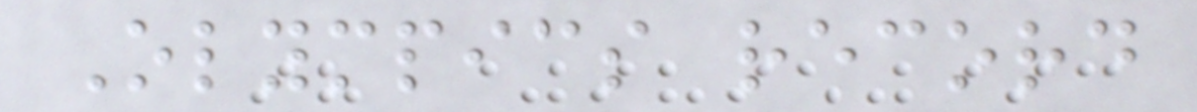Olympics record
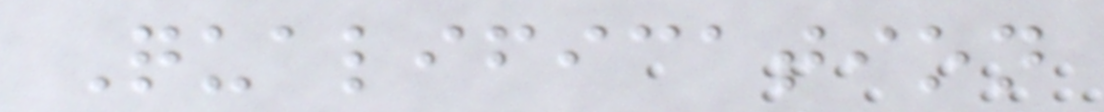Qualification
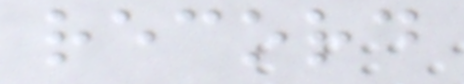record
